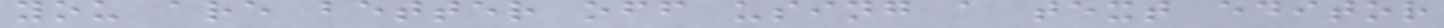you are better off using a text editor
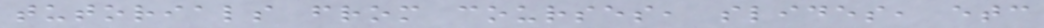tutorials from courses, slides, etc
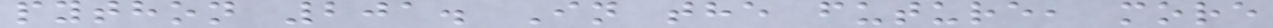python 201. In the future, more
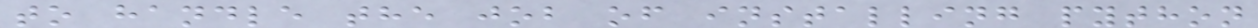to handle the job of installing python
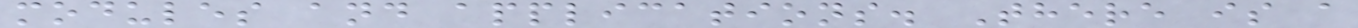modules and applications. There is a
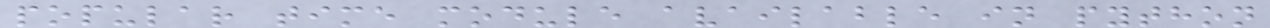popular time module available in python
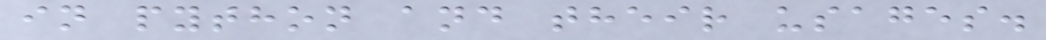in python and their usages.
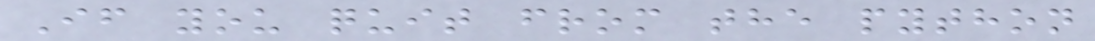If you quit from the python
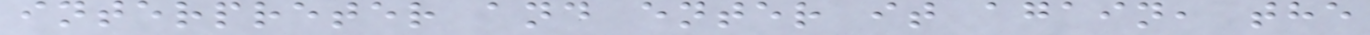interpreter and enter it again, the
